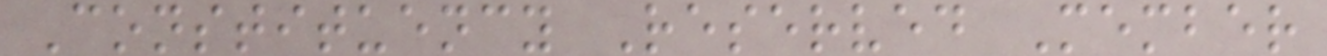Constituency Reserved Member
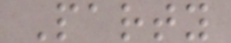Party
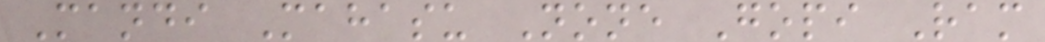Mandi Mahasu None Gopi Ram
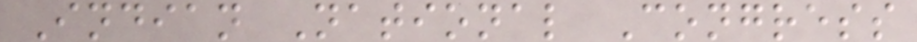Indian National Congress
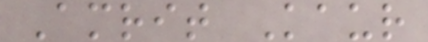Amrit Kaur
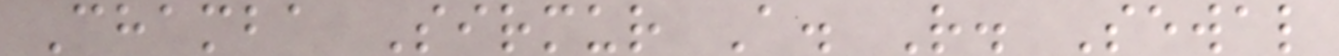Chamba Sirmur A. R. Sewal
